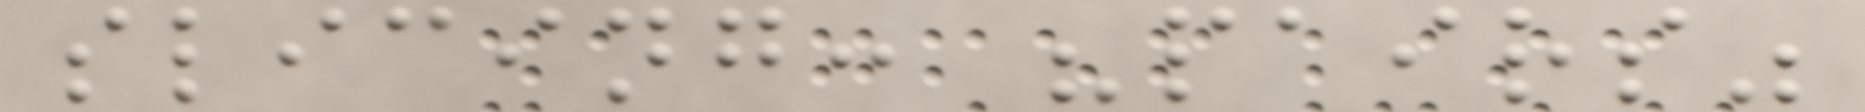slicing: "pairs"
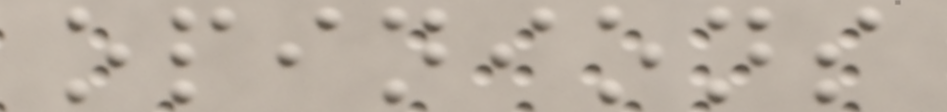opinions
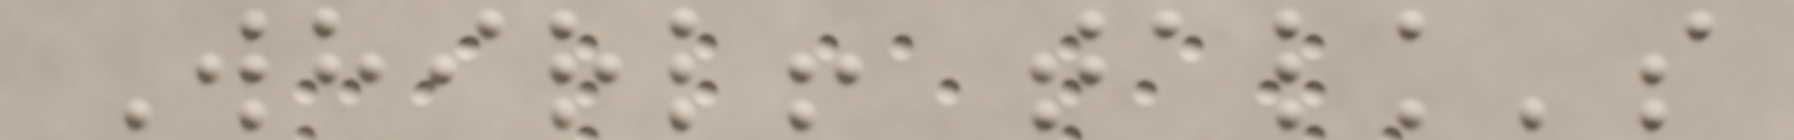Whirl! talk's
